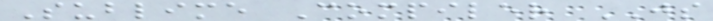Sublime Compiler JS
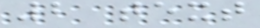2 text
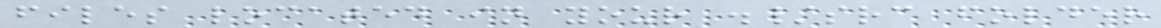files located in your ./src folder
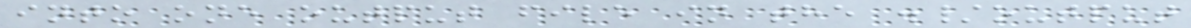into one output file in the ./output
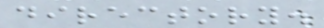directory.
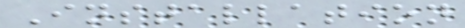Installation
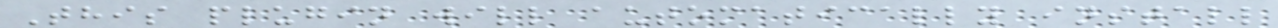This plugin will automatically install
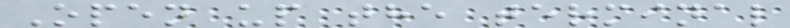Open up the terminal
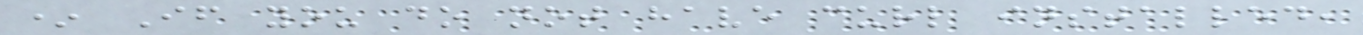* If you do not have curl installed,
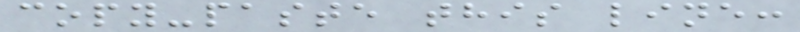copy-paste this line:
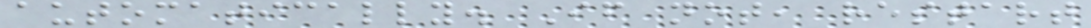automatically. If not, restart
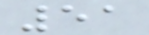51
